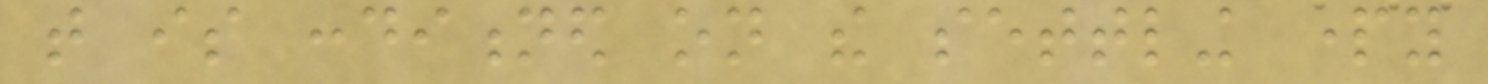that is conditioned on the settling party
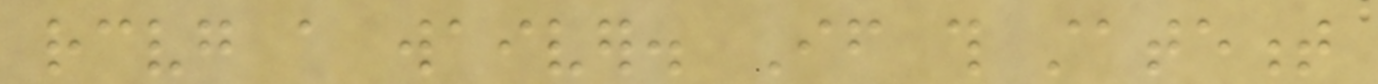receiving a waiver. If this statement
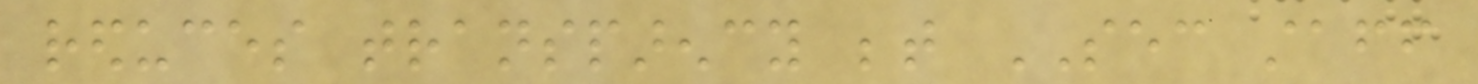reduces transparency between SEC staff
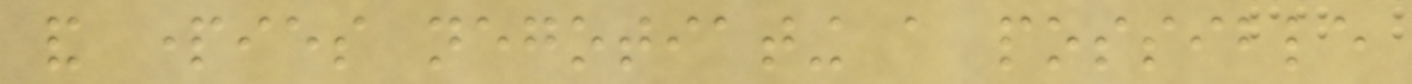and parties negotiating a possible
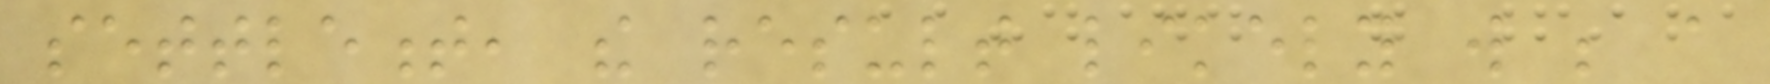settlement, the result likely will be a
